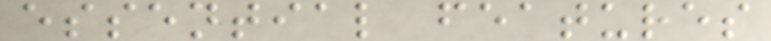essential features
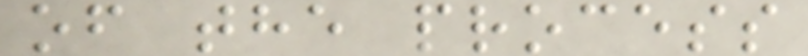of the process
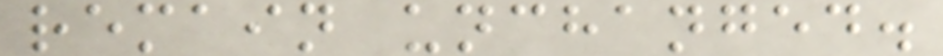remain unchanged.
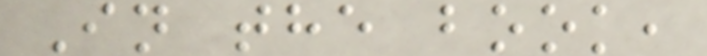In the book,
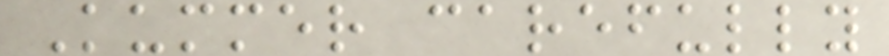Kummer carefully
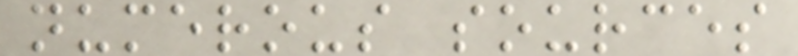numerous sources
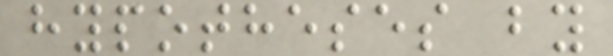hypotheses by
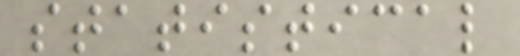statistical
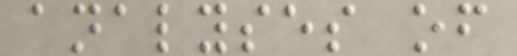analyses of
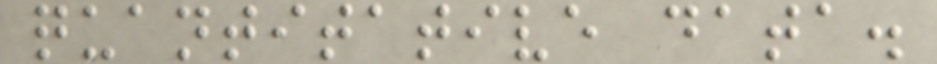quantitative data.
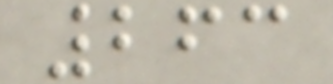263
